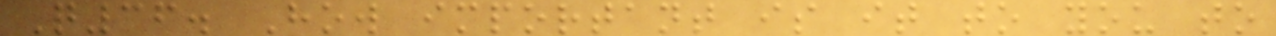Q36. How important is it to you to
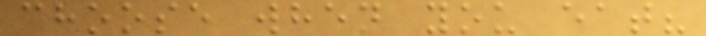choose when you eat?
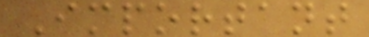Important
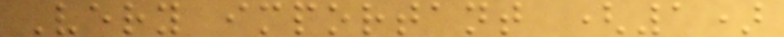Very important (1)
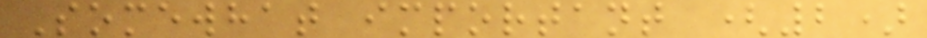Somewhat important (2)
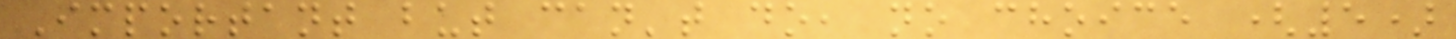Important but can't do, no choice (5)
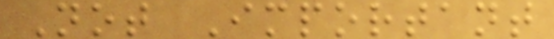Not Important
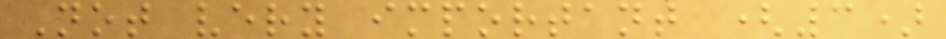Not very important (3)
